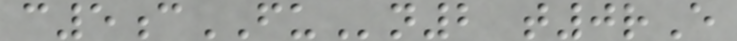c5cFUn2 t0rE
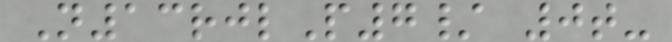N13rjlP7/ 0t-
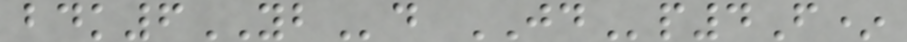bdk6YBd JDp4F*
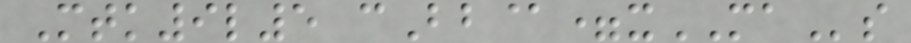Mtk9l5 cBb@=xMAs
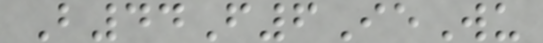B44F6IeWu
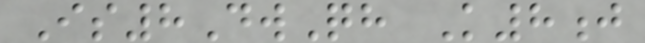Is8DwQh K8j
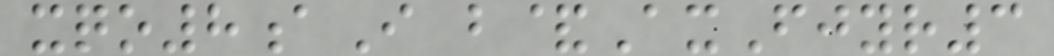xqo8aI b&AxFjyr3
